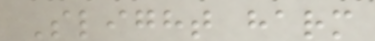Slight harm
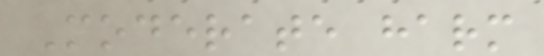Moderate harm
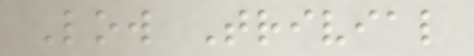Low Trivial
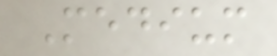Medium
